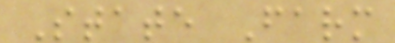State Farm
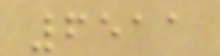6511
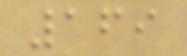169
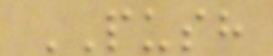PUSH
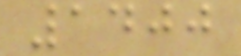1400
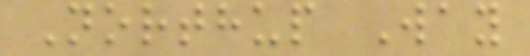Northup Way
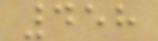458
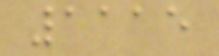1115
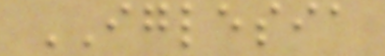IGLESIA
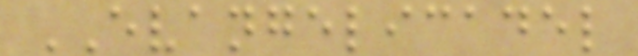EVANGELICADEL
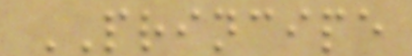PRINCIPE
